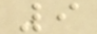9
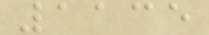1135
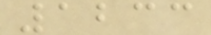1233
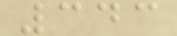343
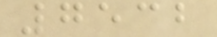7532
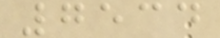7534
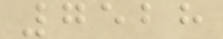7528
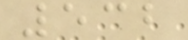532
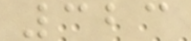323
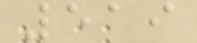519
